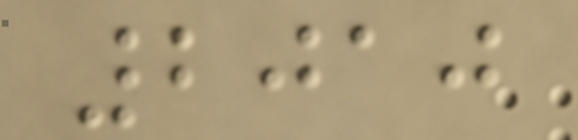2010
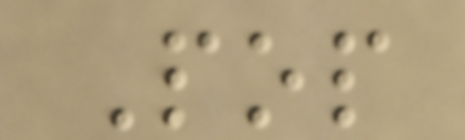Pop
